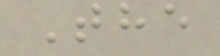The
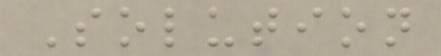Solution
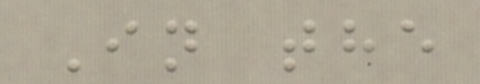In the
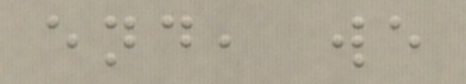end, we
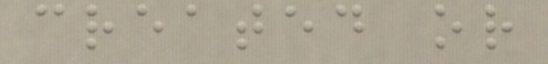created or
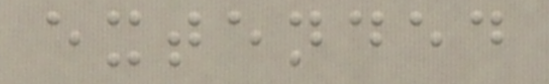extended
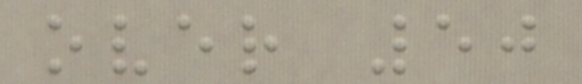over 50
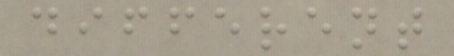different
